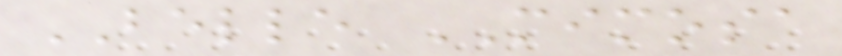BELLE MIMOSA
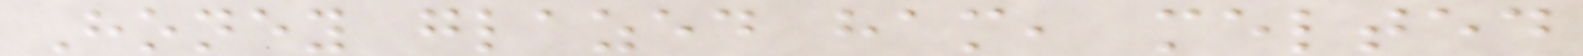Honey glazed ham, melted
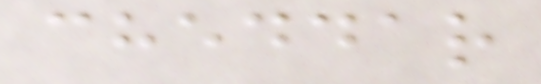cheddar
